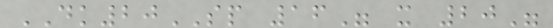DK20SP 16" x 20"
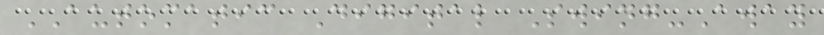AUTOMATIC Digital Swing-Away
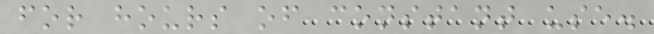for hours of constant use.
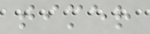timer
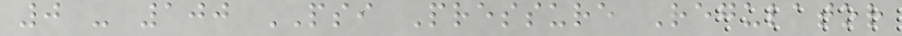0 - 100 PSI Pressure Regulator
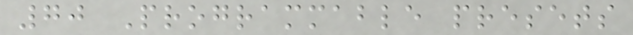70 Programmable presets
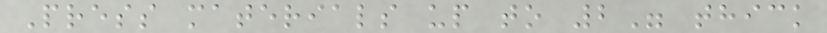Press materials up to 2" thick
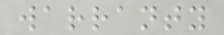warranty
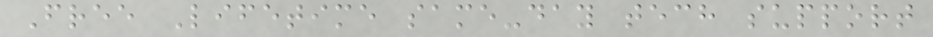Free Lifetime same-day tech support
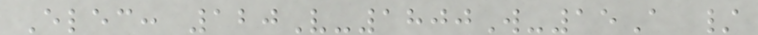Elec: 120V-1800W-15A /
